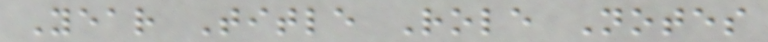Year Title Role Notes
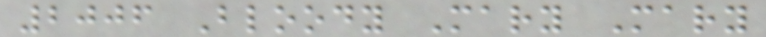2006 Bloody Mary Mary
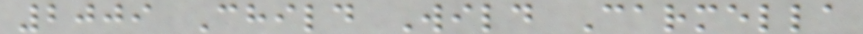2009 Child Wild Carmella
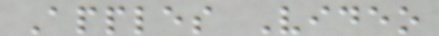Apples Video
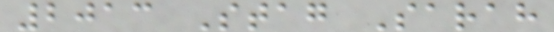2013 Stag Sarah
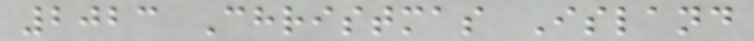2023 Christmas Island
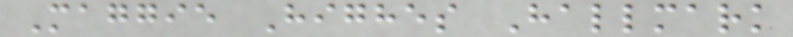Maggie Highes Hallmark
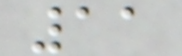11
